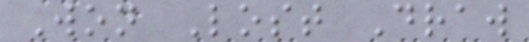Won Lost Draw
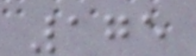175
